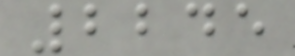2245
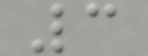3
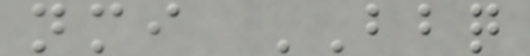nmi BBQ
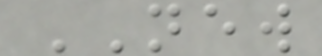NEW
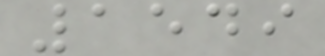1549
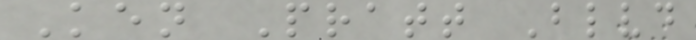Ken Pratt Blvd
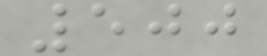500
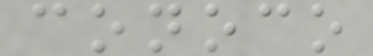conoco
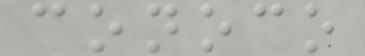conoco
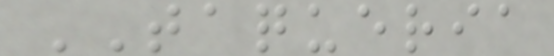TAQUERIA
